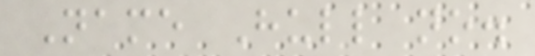Name Hull no.
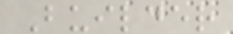Builder
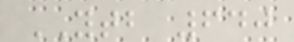YTB 640
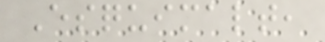Esquimalt,
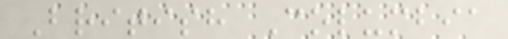British Columbia
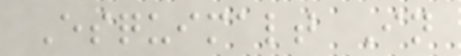Esquimalt In
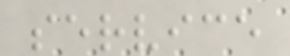service
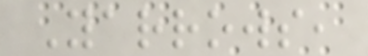Yarrows,
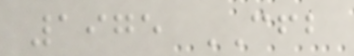1975 CFB
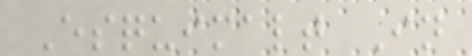Esquimalt In
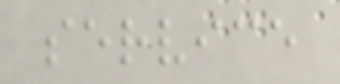service
